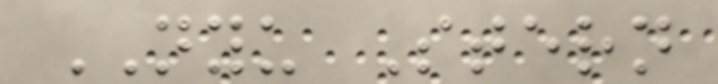NYU Stern
